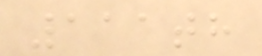111th
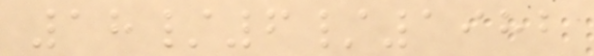18/6/1982
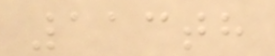113th
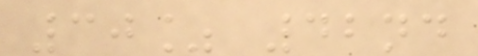30% 42nd
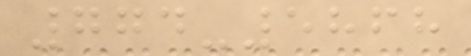774-5868
